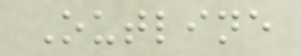Outline
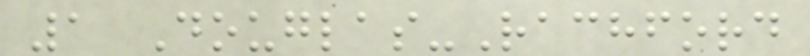1 Douglas-Rachford
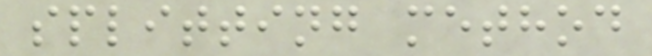splitting method
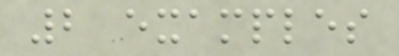2 examples
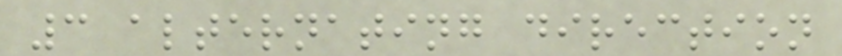3 alternating direction
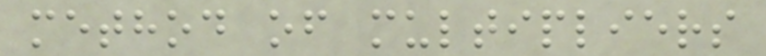method of multipliers
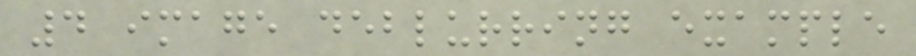4 image deblurring example
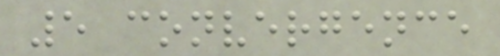5 convergence
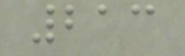213
